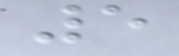5
